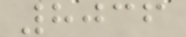8036
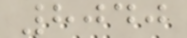8040
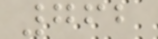762
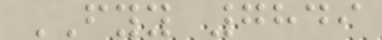FYY 7849
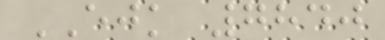EJK 7840
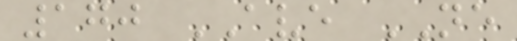170 AVE NE
